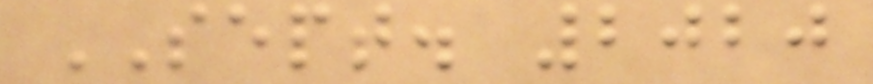SEPT. 2020
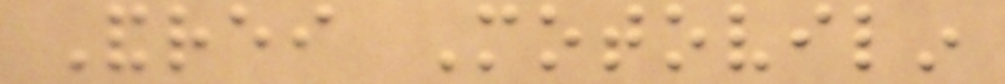Andrei Motovilin
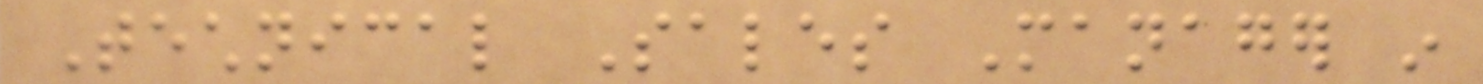Technical Sales Manager in
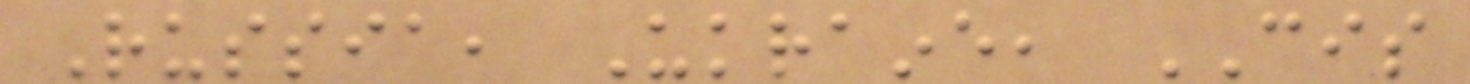Russia, Ukraine, CIS
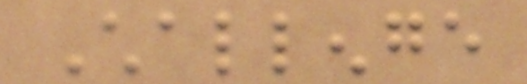Challenge
